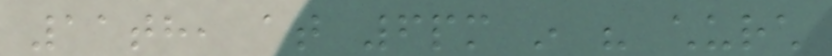11th, at 6pm in his church
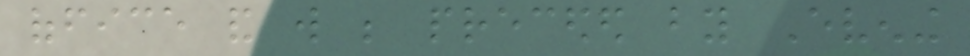office and will be preceded by Evening
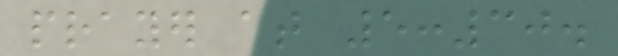prayer at 5:30.
